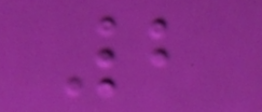2
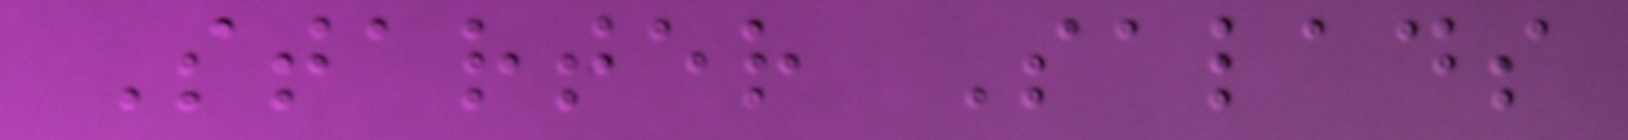Starter Salads
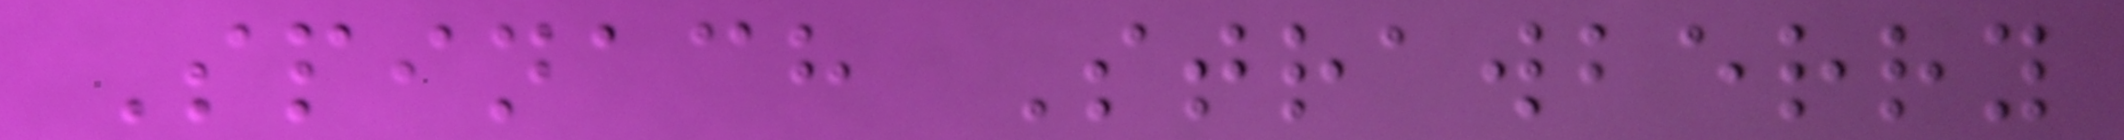Spinach Strawberry
